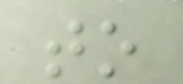to
